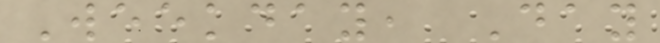Weekday, Day
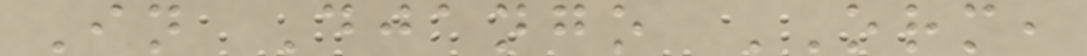In Django ORM,
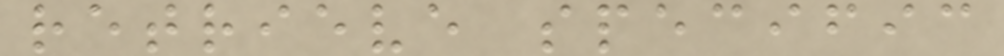retrieve specific
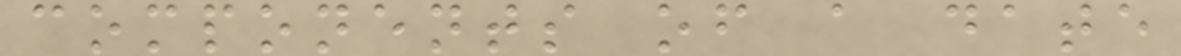components of a date
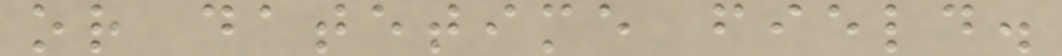or datetime field.
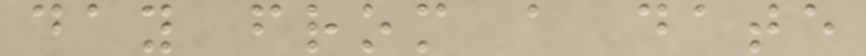day from a date
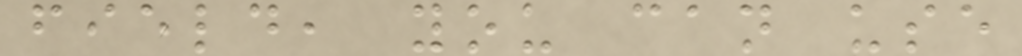field, you can use
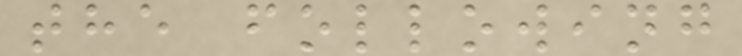the following
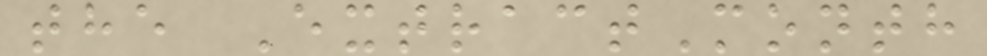the ExtractMonth
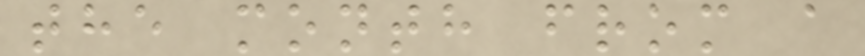the month from a
